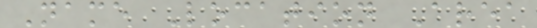Name Location Area
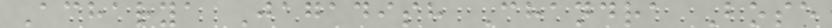Acharya Jagadish Chandra Bose
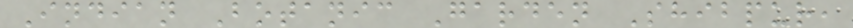Indian Botanic Garden Shibpur,
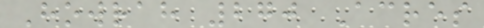Howrah 270 Acres
